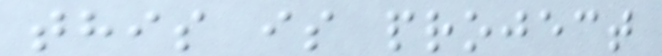this is project
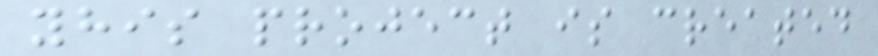yhis project is created
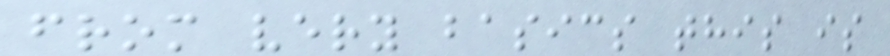from very basics this is
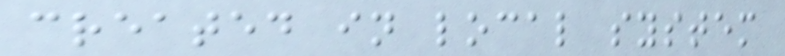created in local system
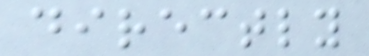directly
